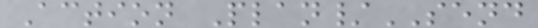Action Plan/SEND
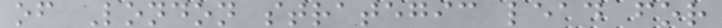of London strategic lead for
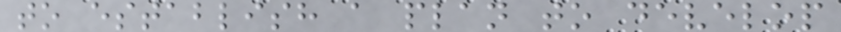to establish a plan to develop
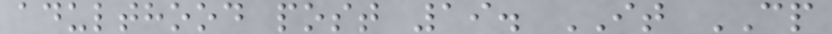adulthood post 19. IT CP
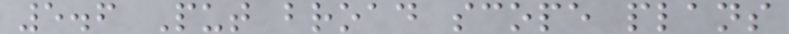5.6 Put broad scope plans
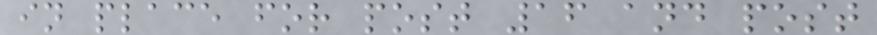in place for post 16 and post
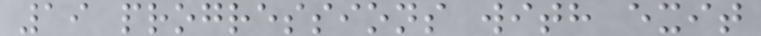19 progressions with exit
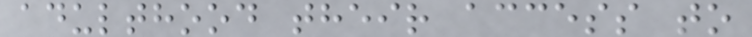adulthood their access to
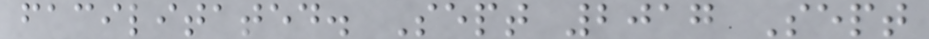facilitated. Sept 2017 Sept
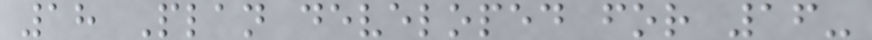18 Plan developed for 16-
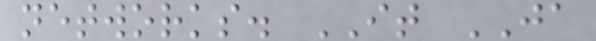networks. IT JA
